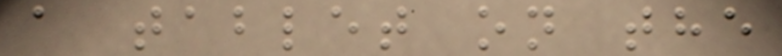a tablet on the
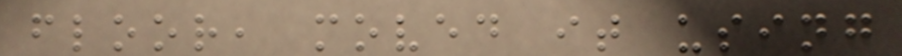floor, moved it using
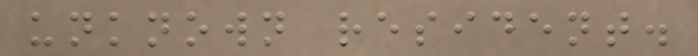unknown resident.
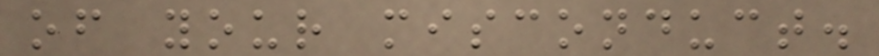of your misconduct.
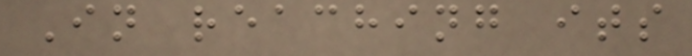In reaching its
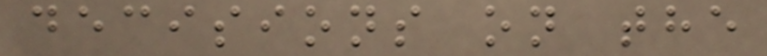decisions on the
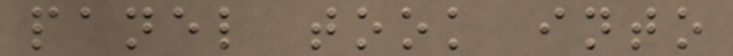panel took into
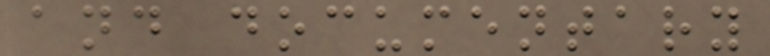and documentary
